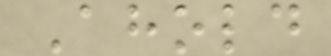Ahold
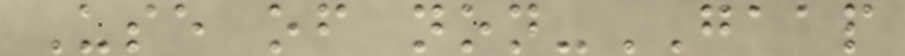Use of non-GAAP
